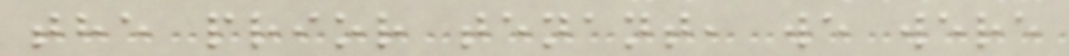the prior tenant, we were
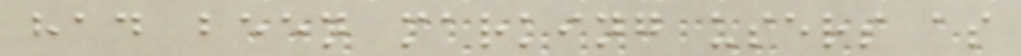had been marking users as
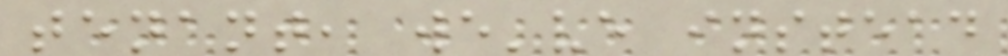tenant, we've instead
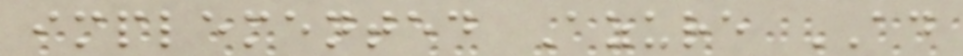implemented Azure AD
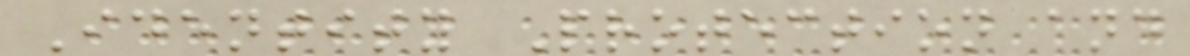Identity Protection and
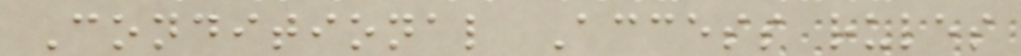Conditional Access rules
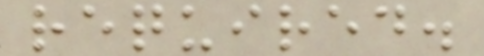required.
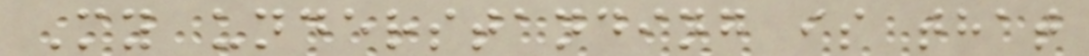My understanding is that
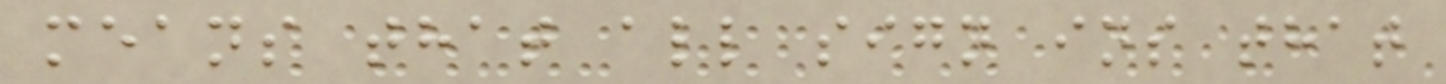means that all sign ins that
